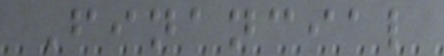Financial
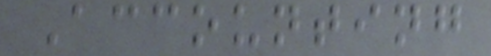Accounting
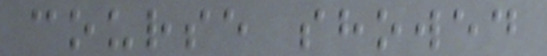course showed
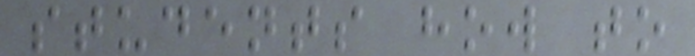students how to
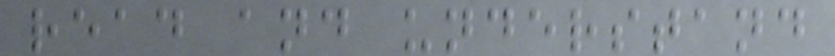read and understand
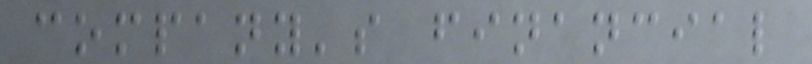company's financial
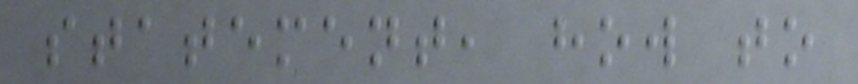statement, how to
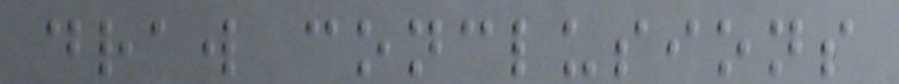draw conclusions
